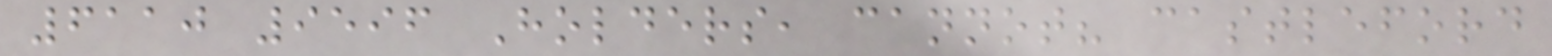6110 9596 Holders, cannot? castleford
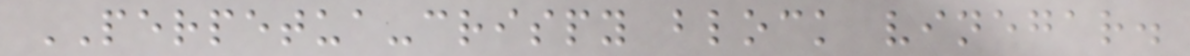PERPETUA-crispy block vinegar.
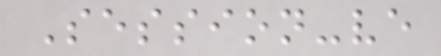Session-ve
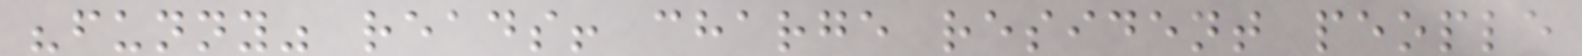"funny" reads! charge resident people
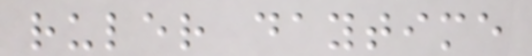ruler daytime
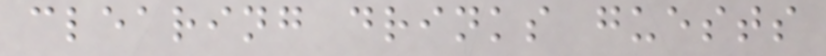clearing drinks guests
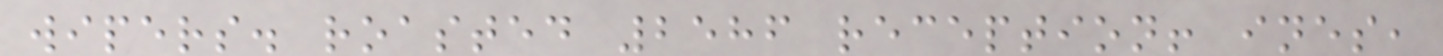wipers. roasted 2586 reception! ines,
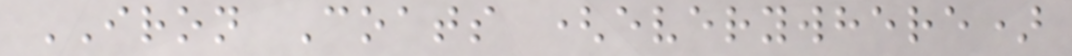IRON Coats (everywhere)
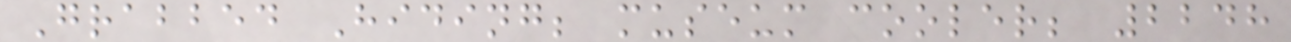Grabbed Hiding; museum cooler; 2248
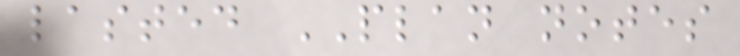lasted PLAN notes
